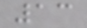13
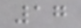17
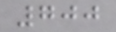700
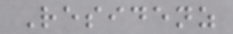Residenz
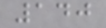140
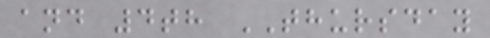and 4th THURSDAY
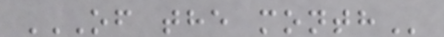OF THE MONTH
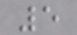5
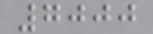7000
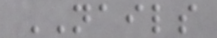NAILS
